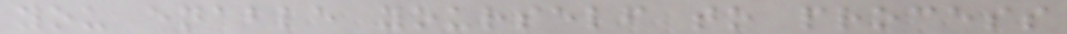you enable yourself to process
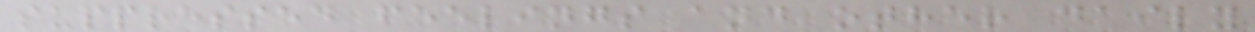suppressed feelings and other daily
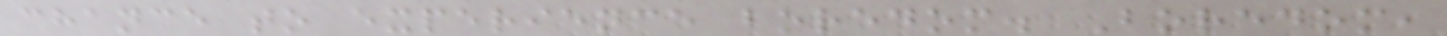chance to experience boredom. Boredom,
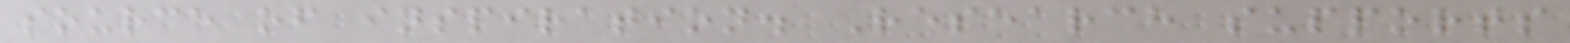source of inspiration. Research supports
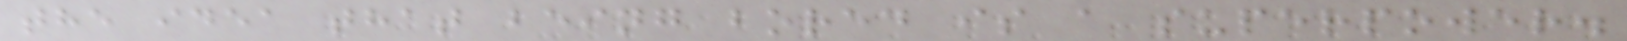the idea that being bored is a superpower.
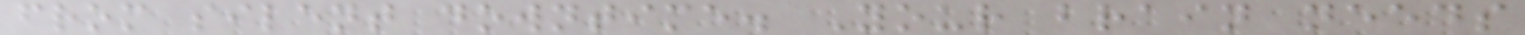from silent downtime. Your brain needs
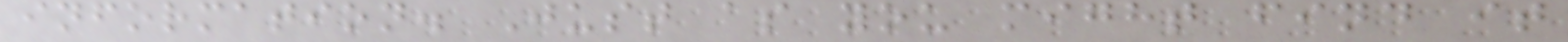information. Just as you might find it
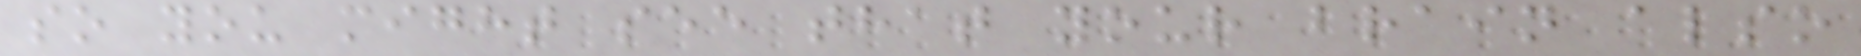so you might see that your brain also
